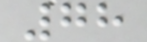78
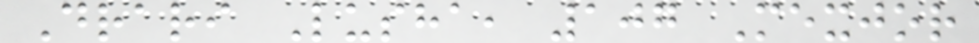Drari Lusha, 107 Mexjor
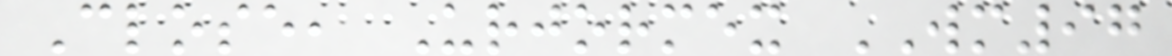Close, Urjormex WM97
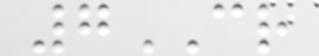7CR
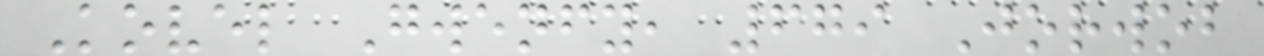Kovel Gwenfy, 679 Jorwob
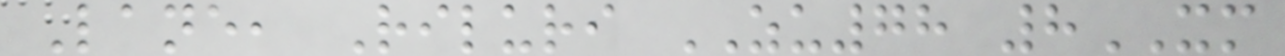Lane, Riluri ZU78 8XM
